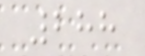288
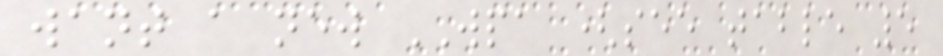want a new WPA (see table 5
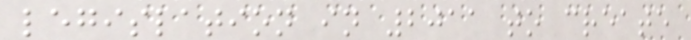legislation in 2011 to create
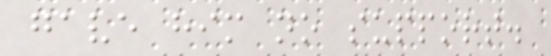gave him no support.
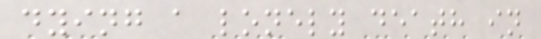dying a lonely death in
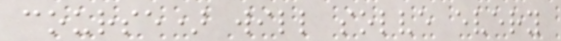course) will solve every
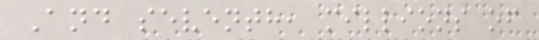And seventh, millions of
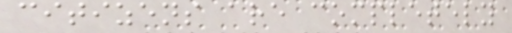citizens are completely
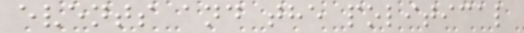events and the political
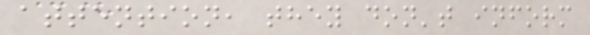attention, they don't inform
